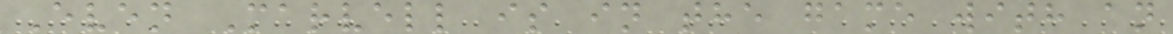Even Marvell is in the game with an
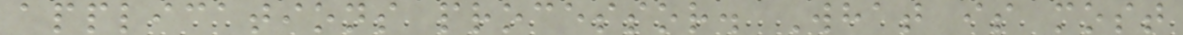applications processor. What is most
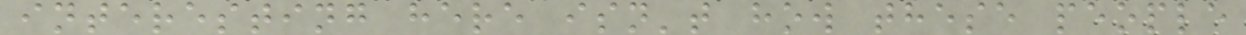interesting here isn't how these people
